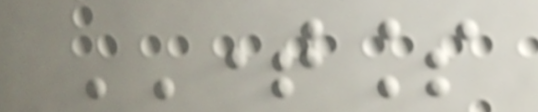TIMELESS
